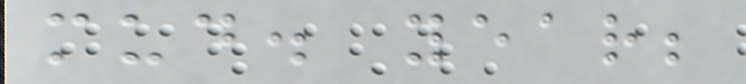mud. year;
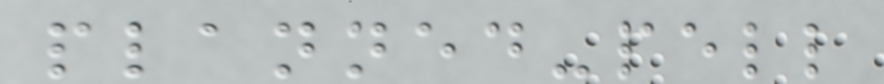planned-pell
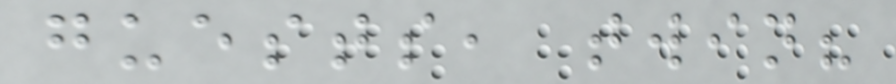guests, twin?
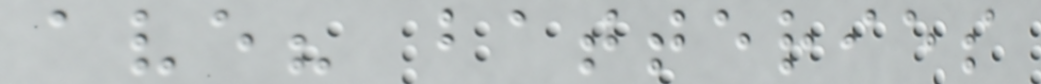ave? batteries
